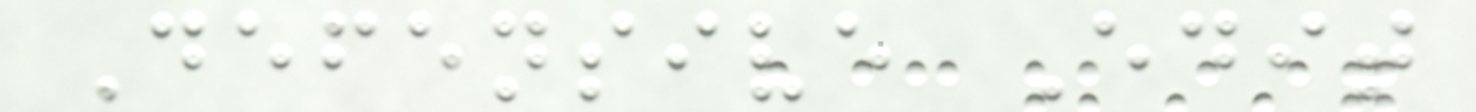Defensive Edit
